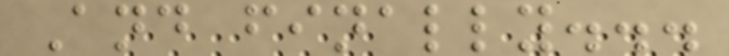And finally...
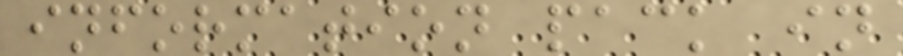information pack in
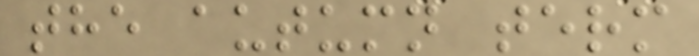the autumn term
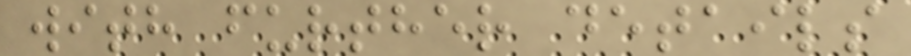with further details
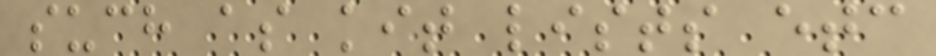such as kit lists etc
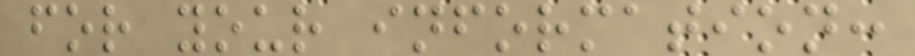for your information:
